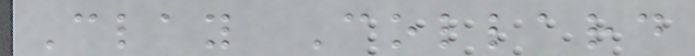Clay Collard
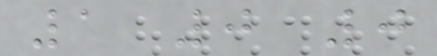1 0 0
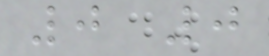0 0
